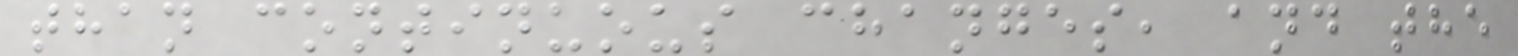than continuous changes, and the
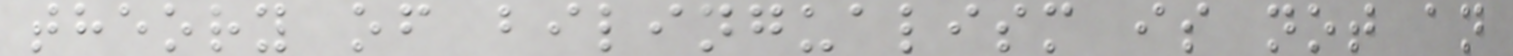theory of bilingualism is not an
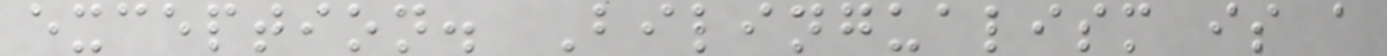exception. Bilingualism is a
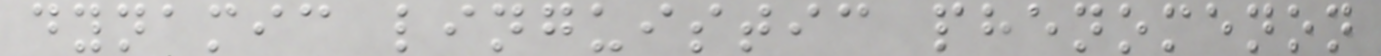dynamic linguistic phenomenon
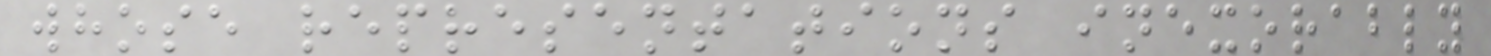whose representations inexorably
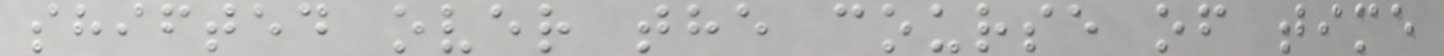shifted over the course of time
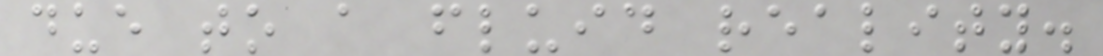due to a fluid reality.
